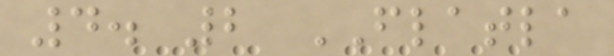4. 2 FLATLA
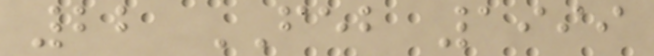22 FEB 1999
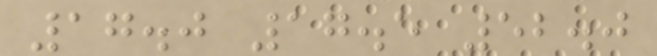17.0 17.5 52.0
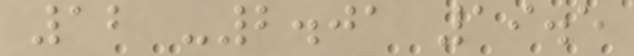12 -2.01 19.5
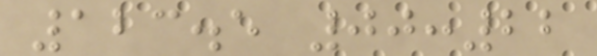123.5 00:22
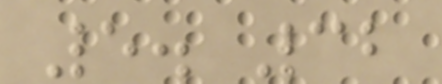5. 32
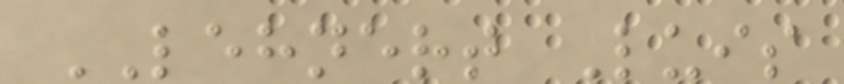LEHNERT Luis
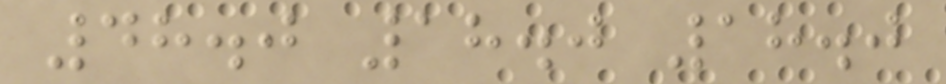48.0 18.0 18.0
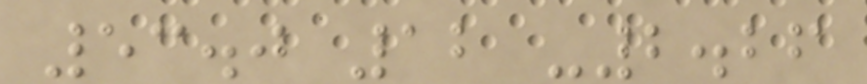53.0 12 -2.26
